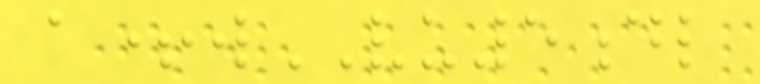a+wVU5dl
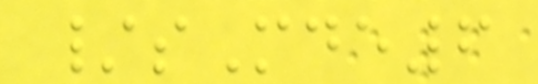/sMde6
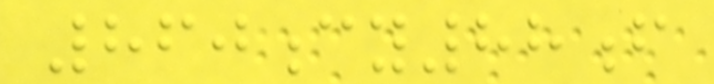860cy88f
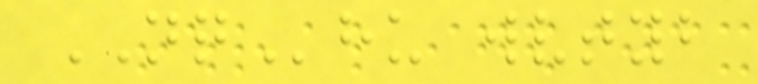NQhu wvtyb
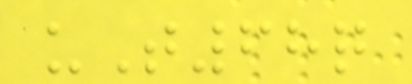uT68q
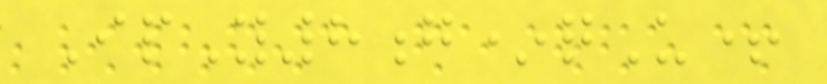IpY8g*qU+
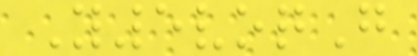Y5voqG
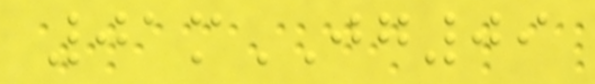01mJG09
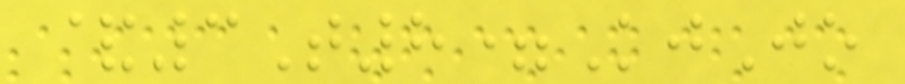&3T8=KjJo
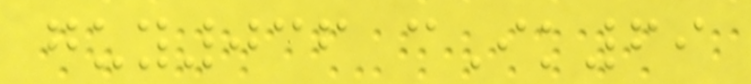guy036 cIk69
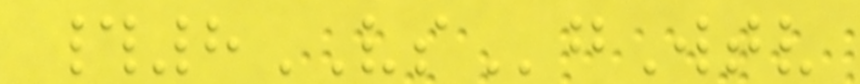#8VSgWtv
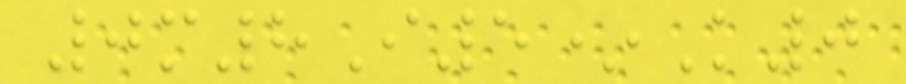0m8I5*K0
